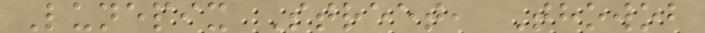Lunepix Street, Thowob
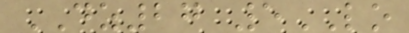DZ27 5LO
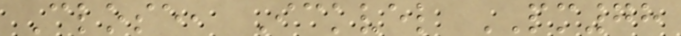Close, Ickvel PM78
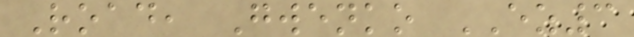Road, Gwenko EZ3
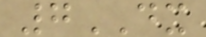7DX
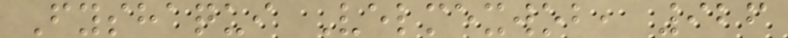Fyshaqui Velmexwob, 926
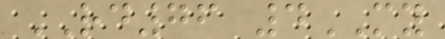RD76 4MY
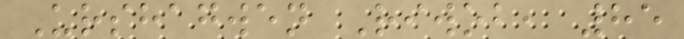Urshagwen Riwob, 85
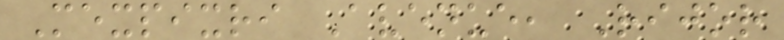Mexpixri Avenue, Rijor
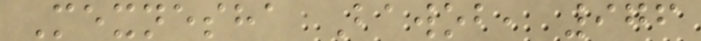Mexnesha Bawob, 976
